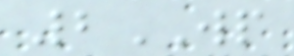2WP
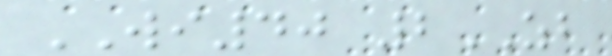WI40 2ZB
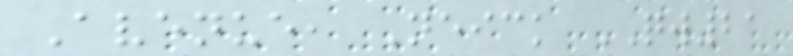Avenue, Neick QW21
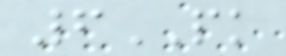6PK
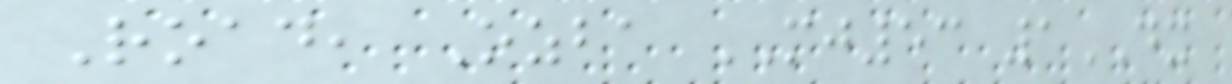Road, Ozba MJ53 1DX
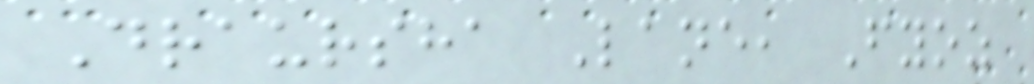Draursha Lane, Fyoz
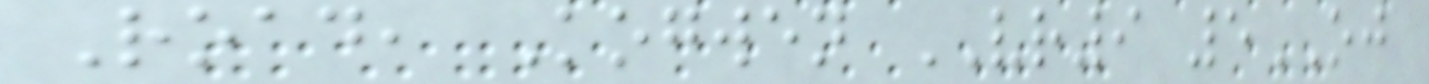Road, Kogwen VR9 5OJ
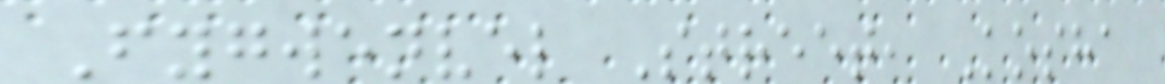Fygwenvel Street, Kosha
